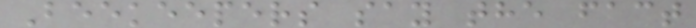Beekeepers say the fact
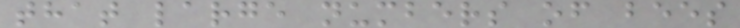that large numbers of bees
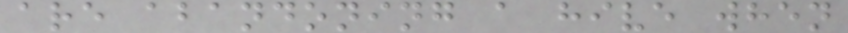are abandoning a hive when
